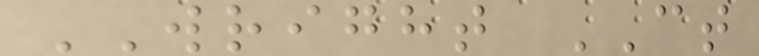WRIGHT CT
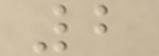2
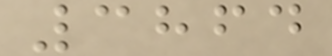3864
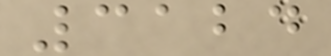3124
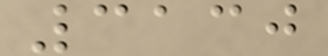3130
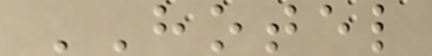HOTEL
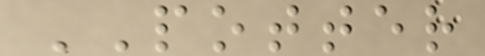POTTER
